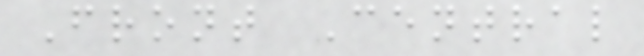Front Central
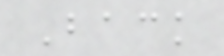Back
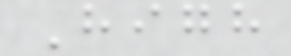High
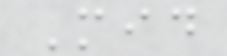Mid
